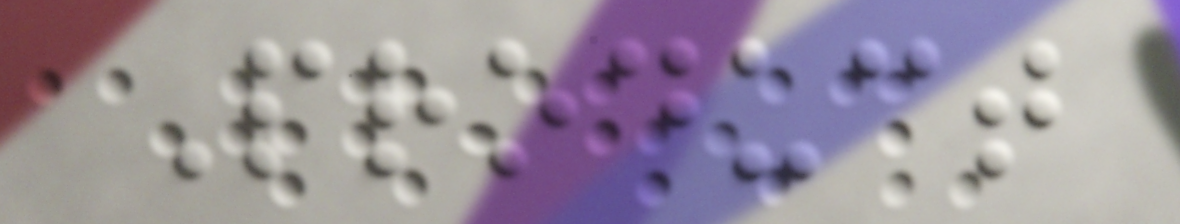Product
